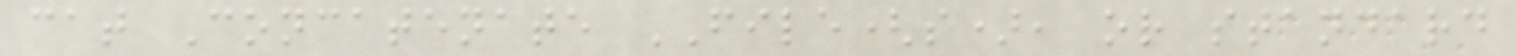cat Concatenate FILE(s), or standard
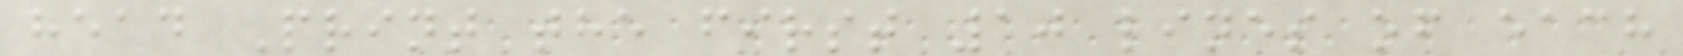head Print the first 10 lines of each
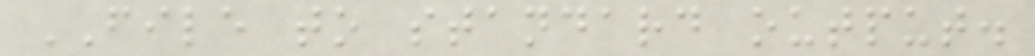FILE to standard output.
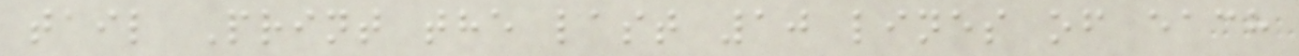tail Print the last 10 lines of each
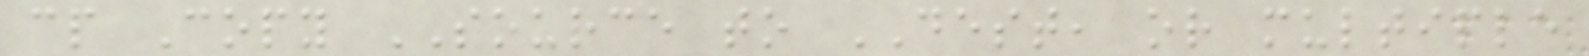cp Copy SOURCE to DEST, or multiple
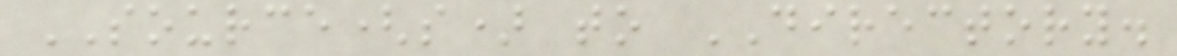SOURCE(s) to DIRECTORY.
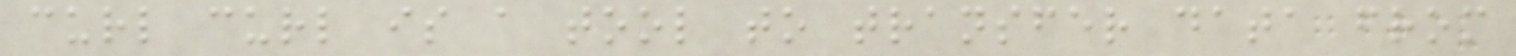curl curl is a tool to transfer data from
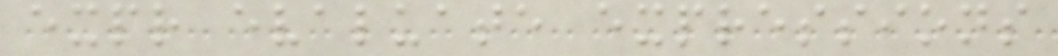expr evaluate expressions
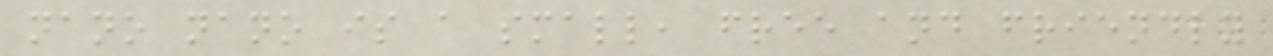nano nano is a small, free and friendly
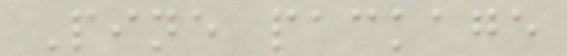Pine package
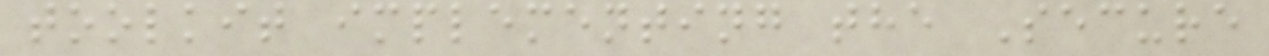toolkit implementing the Secure
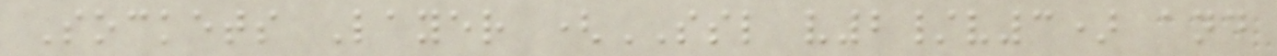Sockets Layer (SSL v2/v3) and
